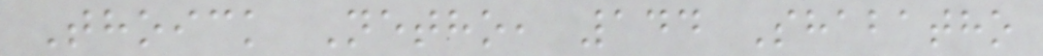Thoick Netho, 144 Shabatho
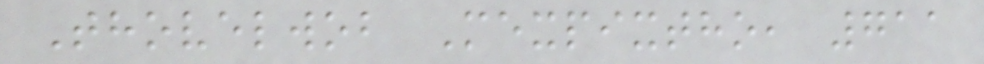Thovelwob Mexpixtho, 711
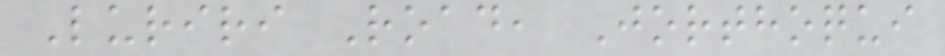Luriri Road, Jorthoqui
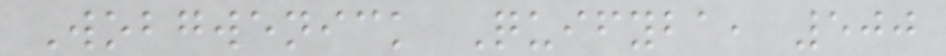Wobgwenick Quifyba, 500
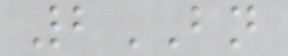2BN
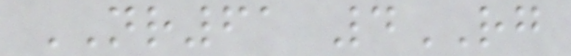NR61 4RG
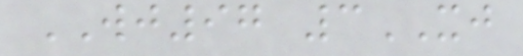WJ97 3XJ
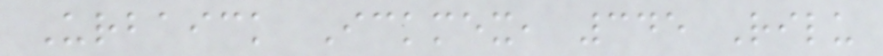Urbaick Ickmex, 345 Rilu
